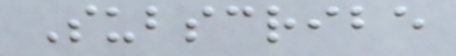Subscribe
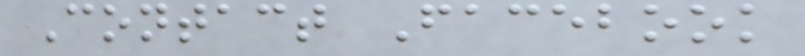Contact Facebook
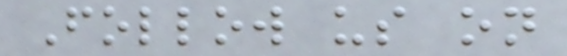Follow us on
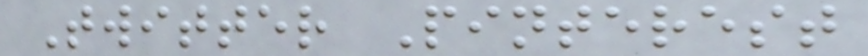Twitter Pinterest
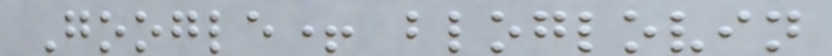Google+ bloglovin
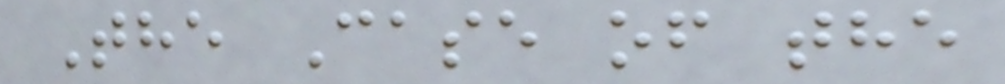The Case of the
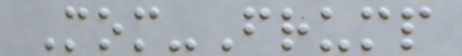Mom-Frump
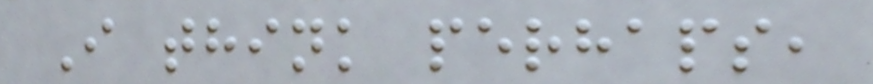I think perhaps,
